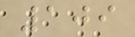109
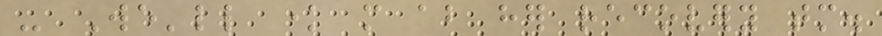- We'll know more about her recovery tomorrow.
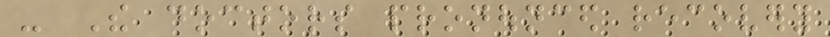- The doctors pronounced recovery
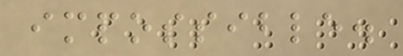impossible.
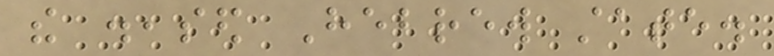the diseased Hebrew state.
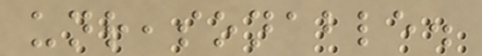unreasonable.
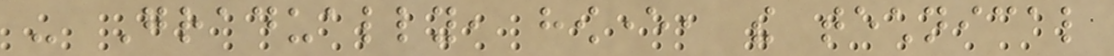- Gradually, however, the technical
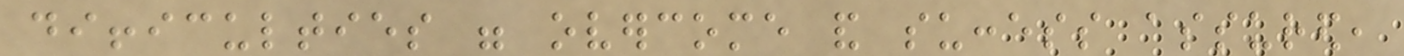difficulties were overcome and success assured,
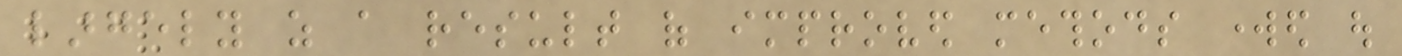largely as a result of improved methods worked out
